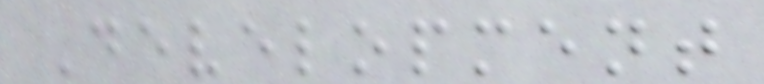Development
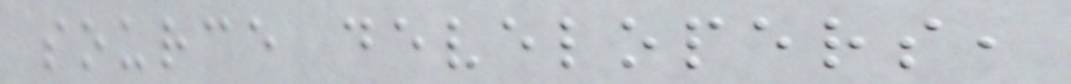source developers,
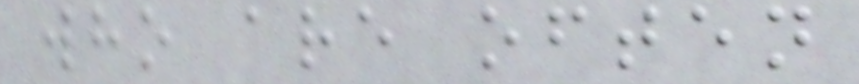who are often
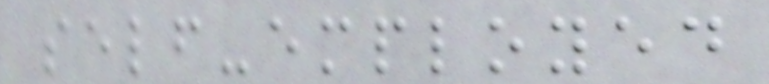self-employed
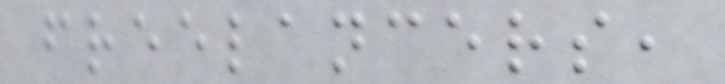freelancers,
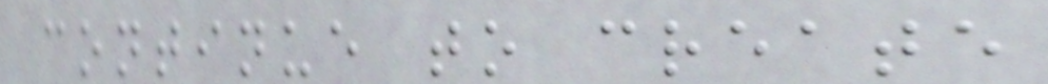continue to create
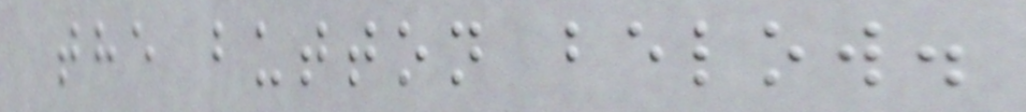the button below.
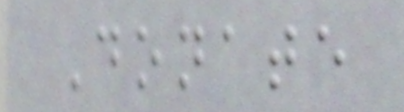Donate
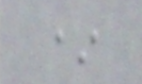*
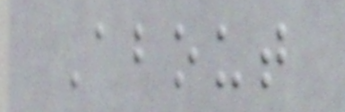About
